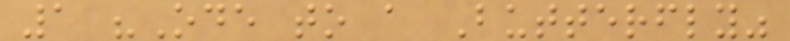1 "Ode to a Butterfly"
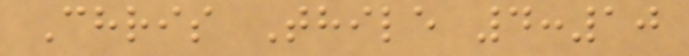Chris Thile 4:10
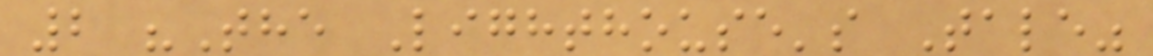2 "The Lighthouse's Tale"
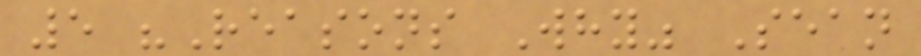5 "Reasons Why" Sean
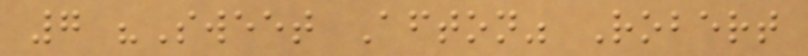7 "Sweet Afton" Robert
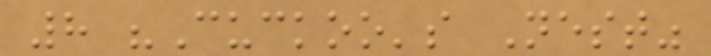8 "Cuckoo's Nest"
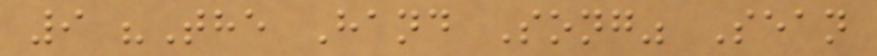9 "The Hand Song" Sean
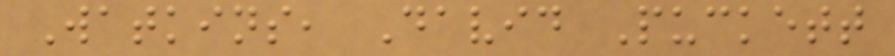Watkins, David Puckett
